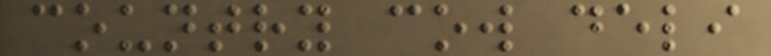country cow deli
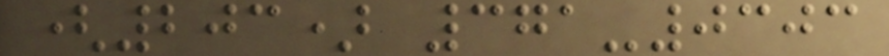(203) 371-0303
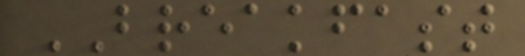BREAKFAST
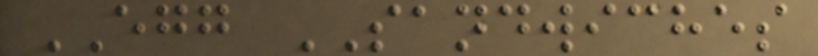EGG SANDWICHES
